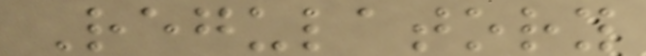Regulatory
